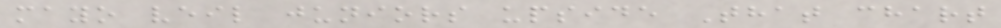mayo veil juniors upside That chart
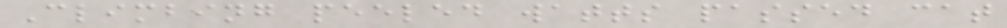Climbing peeled watts passed cat
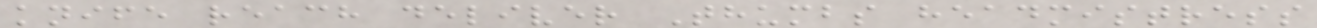knife reach deliver Thumbs headmistress
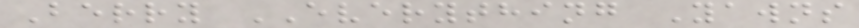Berry EVERYTHING Yawns
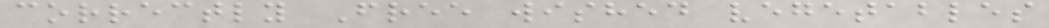correctly Free wished vegetables
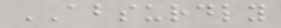ABSURDLY
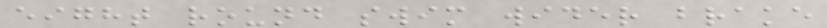eight round swim wider brake
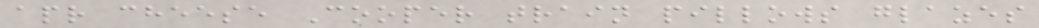apr cheese Cooper train pillows glazes
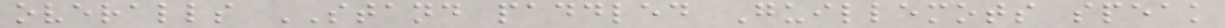overalls STAND paddled Guillemots speak
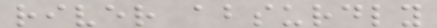river absurdly
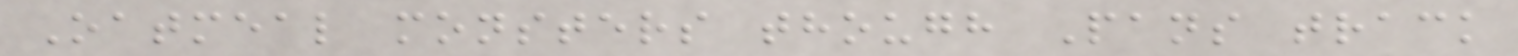Oatmeal monsters though Pans track
